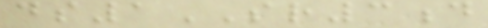ds1SR3d
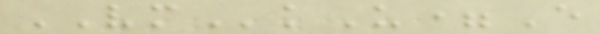VMkU=E
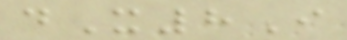dX8I
